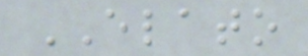ELATO
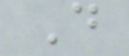D
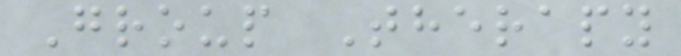Group Therapy
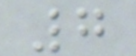7
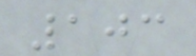103
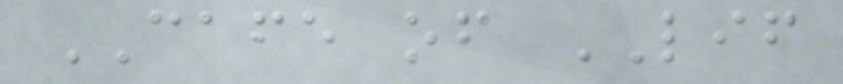CAFE of LIF
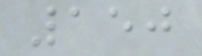150
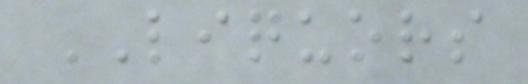LIQUORS
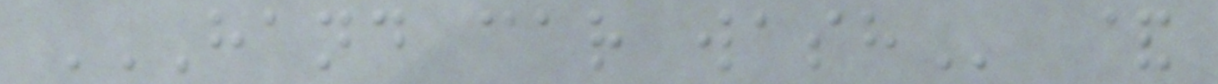HAND CAR WASH &
